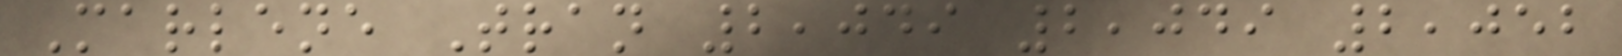Marlene Tran 2,049 2,049 2,052
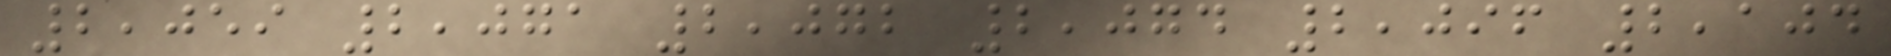2,059 2,071 2,072 2,074 2,096 2,104
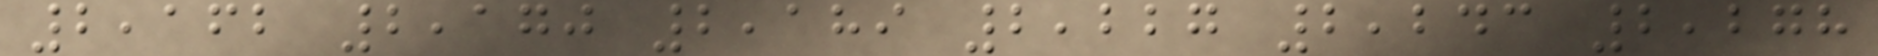2,162 2,170 2,189 2,227 2,243 2,278
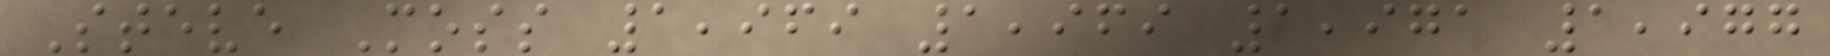Steve Moss 1,969 1,969 1,971 1,977
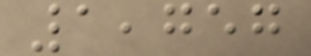1,757
